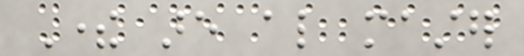There are also master
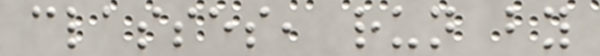classes, run by
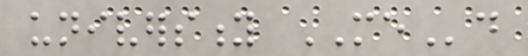university MEd
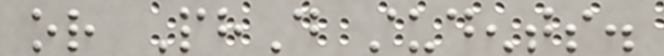or PhD students.
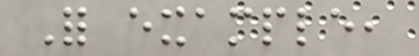For example,
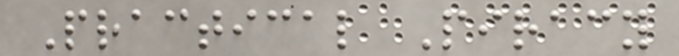Practical Piracy
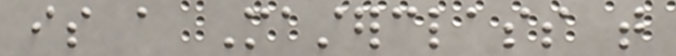is a Masterclass that
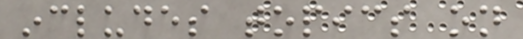includes topics on
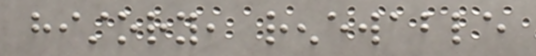history, renewable
